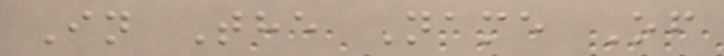In The Name Of
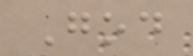God
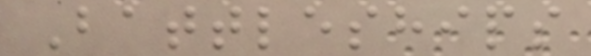Battleships
